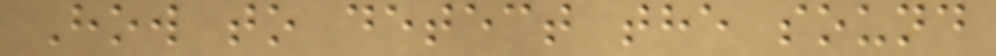How to detect the sound
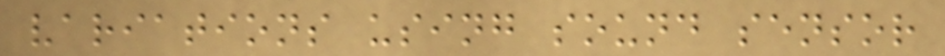variations using sound sensor
